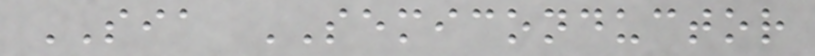SIA SEMICONDUCTOR
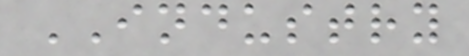INDUSTRY
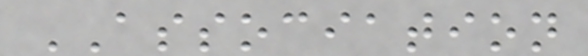ASSOCIATION
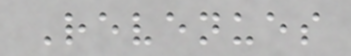Revenues
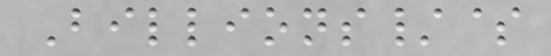Billions/$
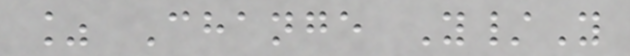% Change Y/Y
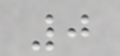0
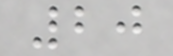20
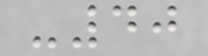-40
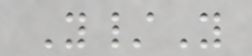Y/Y
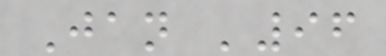Jan '96
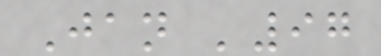Jan '97
